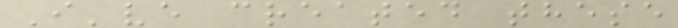I've created these
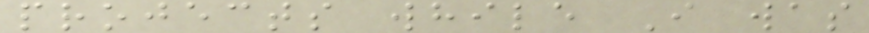projects while I was
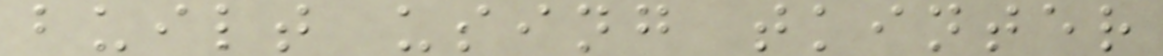built using tkinter
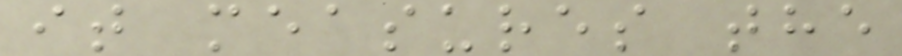it measures the
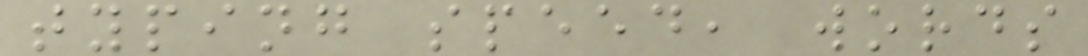typing speed, words
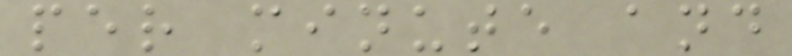per minute and
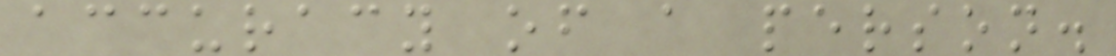accuracy of a person.
